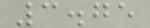3.75
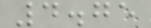4.75
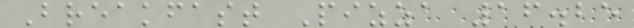Breakfast Pizza 16.25
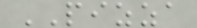PIZZA
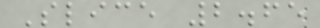Slice 2.65
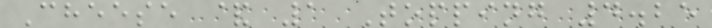Cheese & 1 Topping 4.25
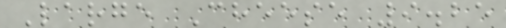Large Cheese 9.25
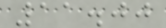11.00
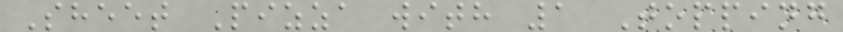Sheet Pizza with 1 Topping
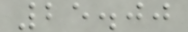25.00
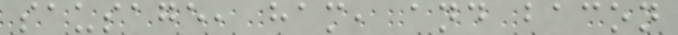sausage, ham, and bacon
